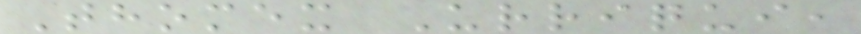Thomex Urriqui,
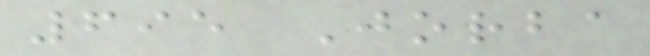695 Jorba
